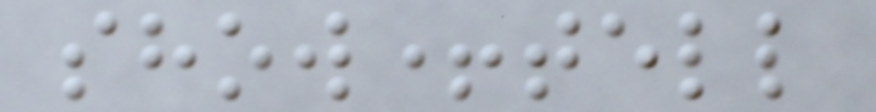show+tell
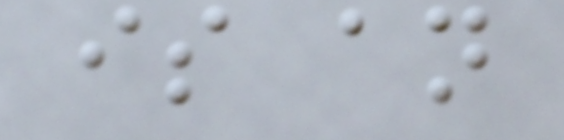is an
